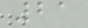21
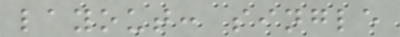layout: single
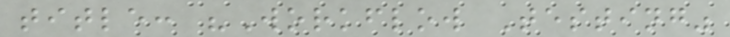title: "Workflow Testing"
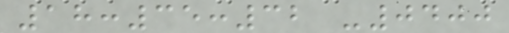18:35:32 -0400
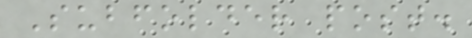Subfolder post.
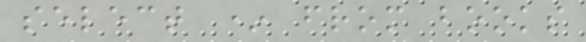select * from books
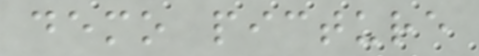demo picture
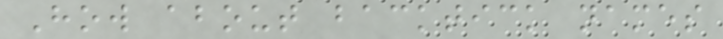How about backtick names
